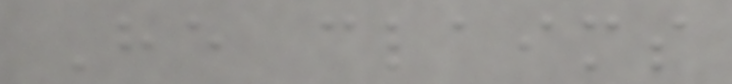He claims
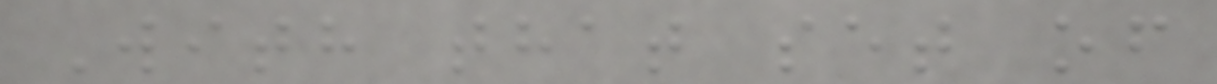With that set of
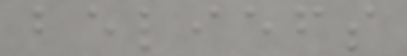beliefs
